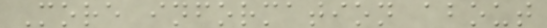More information about
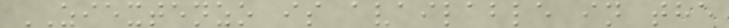ZIEXTENZO is available in the
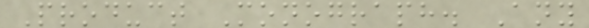Product Monograph. Any
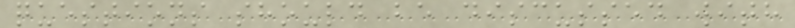questions should be discussed with
